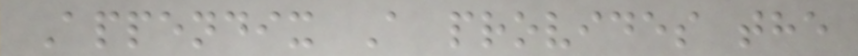Appendix A provides the
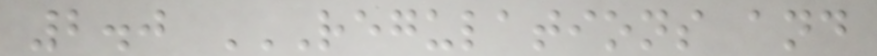2.0 REGULATIONS AND
